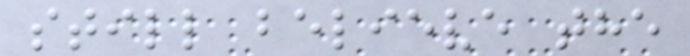still believe the
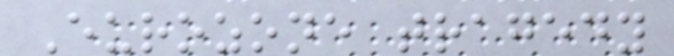Eurozone tragedy
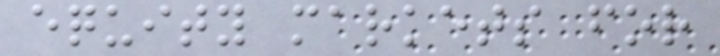equity markets for
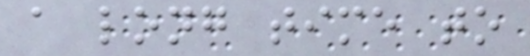a long time to
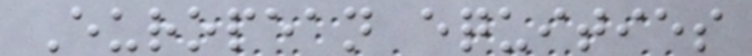European equities
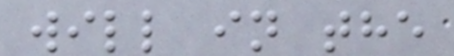will in the
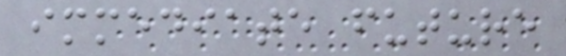immediate future
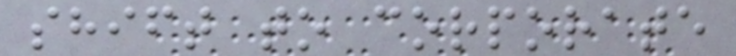shift to corporate
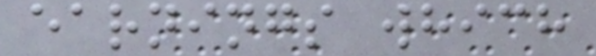earnings which
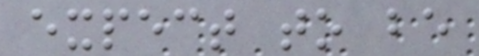expect to be
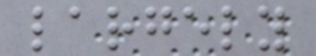largely
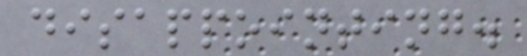disappointing.
